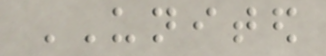UNITED
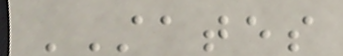STATES
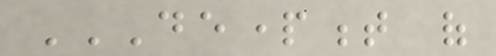DEPARTMENT OF
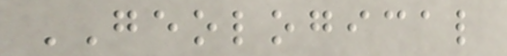GEOLOGICAL
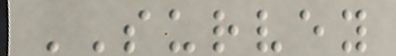SURVEY
